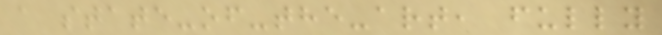a state-of-the-art, fully
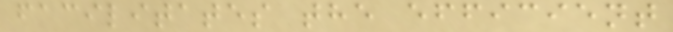facilitates the efficient
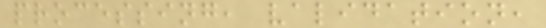processing, validation,
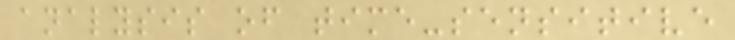analysis of time-sensitive
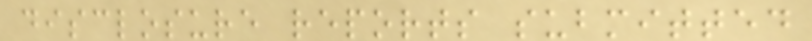disclosure reports submitted
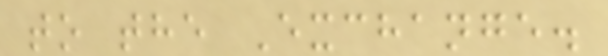to the Exchange.
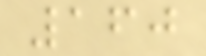160
